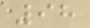98
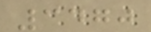3470
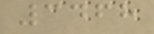3468
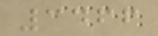3466
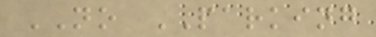NO PARKING
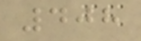408
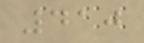410
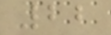22
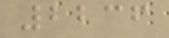2236
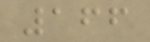166
